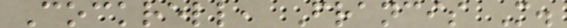Cockrell, Francis M.
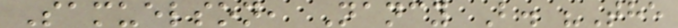Samuelson, Nancy B. "The
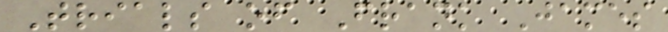Trials of Frank James
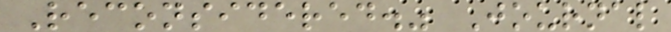Reconsidered." Journal
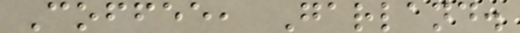Coffee, Garland.
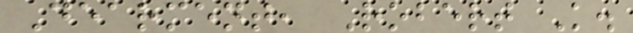Dearment, Robert K.
